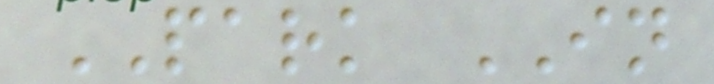PARK IN
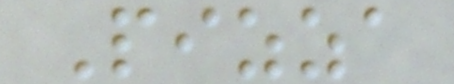Pizza
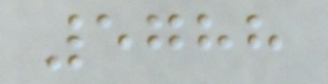5788
